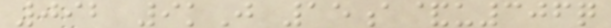092 9kJ 15a&u306q
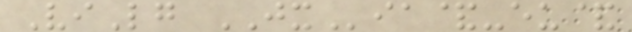ViLg JXia&-eu&
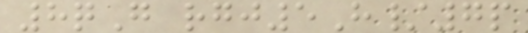8qG rgj5H/7p
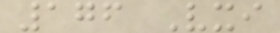176 Vxi
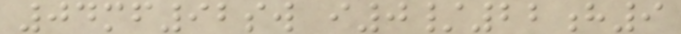04mf92sw i0/22h9
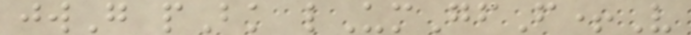jwG pBk lUmGfF+V
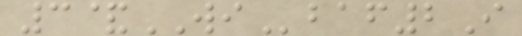3&WIbaf2I
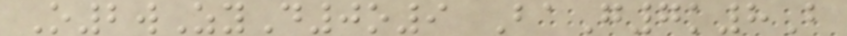O2wZyD0o9 BaG7k8B
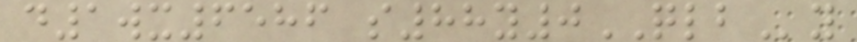d1wx6586 s88y0QLBy
